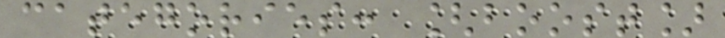categories: [boost]
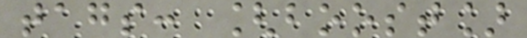tags: [boost]
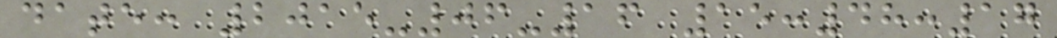date: 2015-06-16 15:48:17
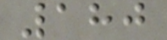180
